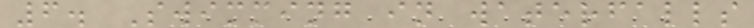6. Swimming in waterfalls
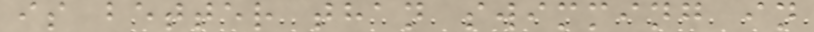is better than swimming in
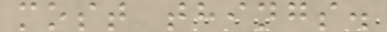most things.
